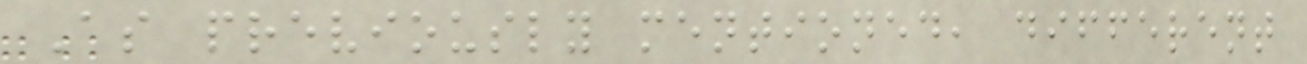As previously mentioned, different
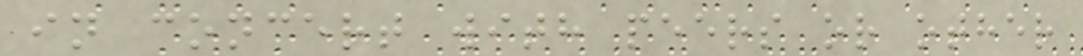in concert with peers or other
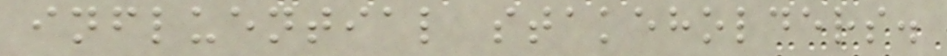influential stakeholders.
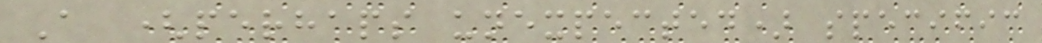A (perhaps unexpected) specific
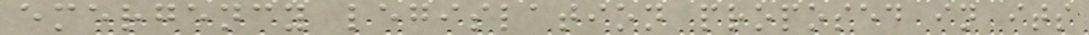emergency legislation proposed in its
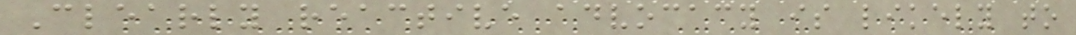Clearly reactive advocacy is likely to
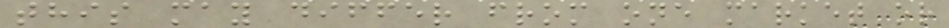this may differ from one market or
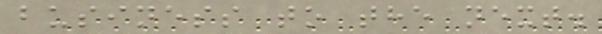business to the next.
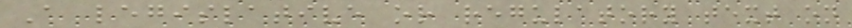A legislative or regulatory text on
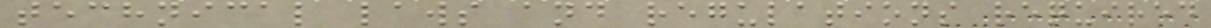technical laws and regulations required
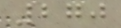270
